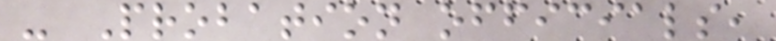- Probation officials,
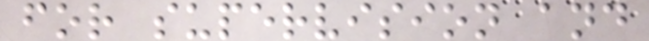for supervision and
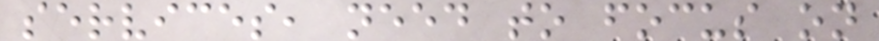services, need to focus on
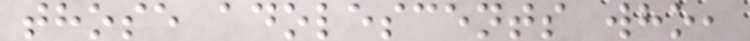those adolescents who,
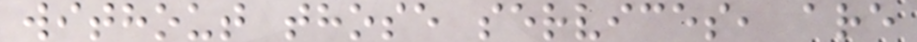without those services, are
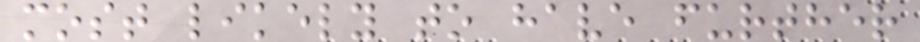most likely to have further
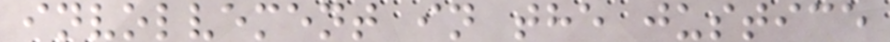involvement in the justice
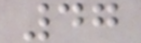47
